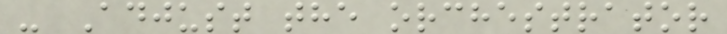- Adjust the orchestrator
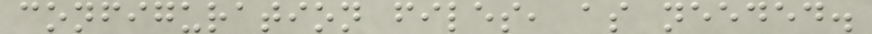configuration files, as needed.
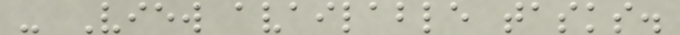- View available tasks.
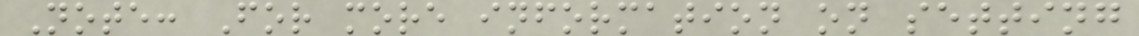Note: For more information on setting
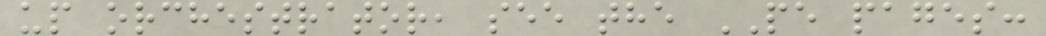up orchestrator, see the PE pages:
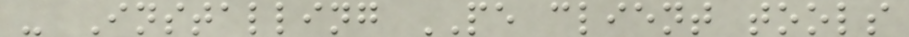- Installing PE client tools
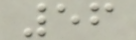56
